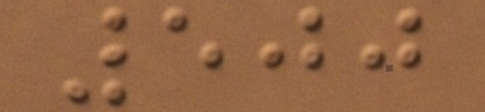500
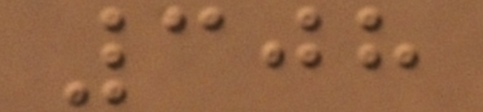308
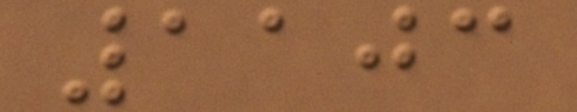1103
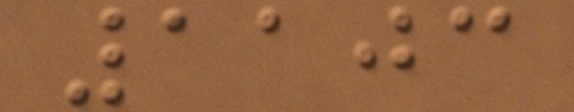1103
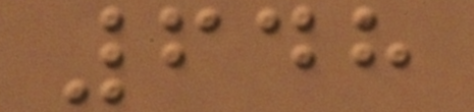648
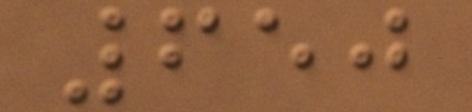650
